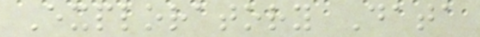Exploratory Data
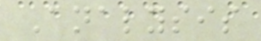Analysis
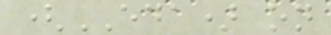(EDA) on
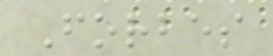Forbes
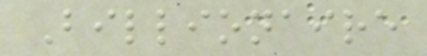Billionaire
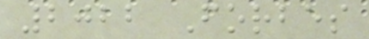2022 Forbes
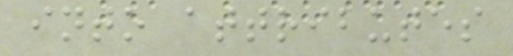into attributes
